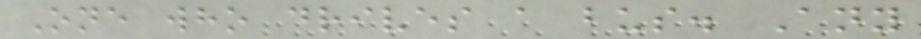One who drives a bus. Any
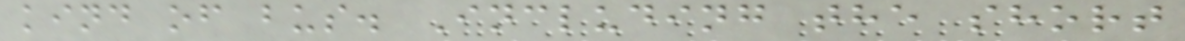kind of bus. Including the short
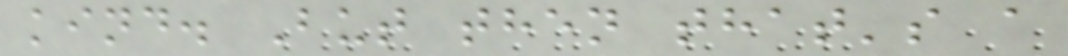kind. But then that's a
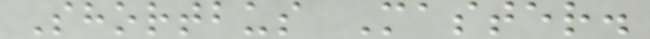Shortbus Master.
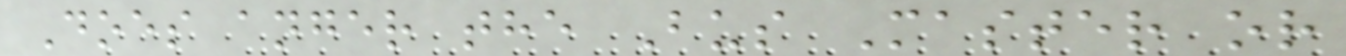Does anger the Bus Master or
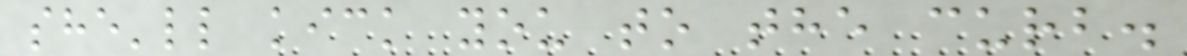she'll kick you to the curb.
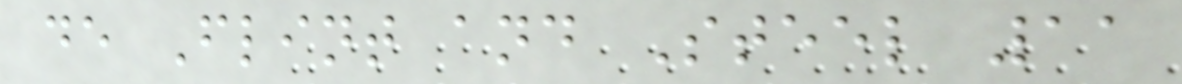de Flint and Steel 11
